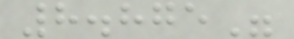8.875"
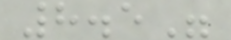8.5"
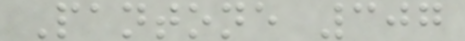Pantone 307
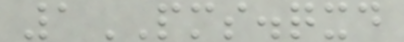1PMS.qxd
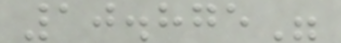10.875"
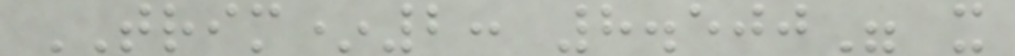TRIM*2: 8.500" x
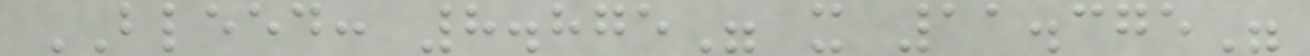BLEED: 8.875" x 11.375"
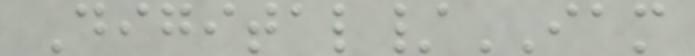Digital/IAM
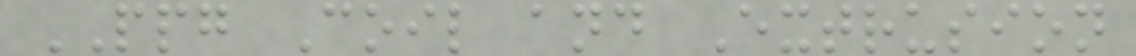PPG Coil and Extrusion
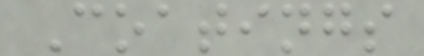Coatings
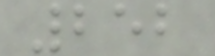252
